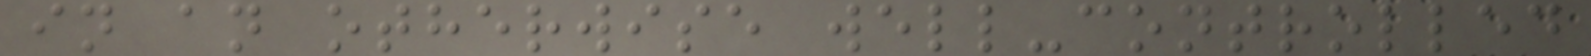in an otherwise well-controlled
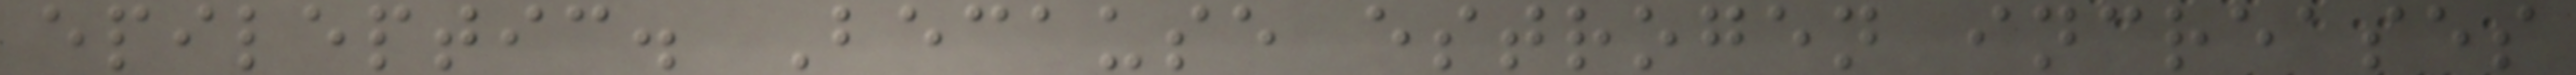epileptic. Because estrogen increases
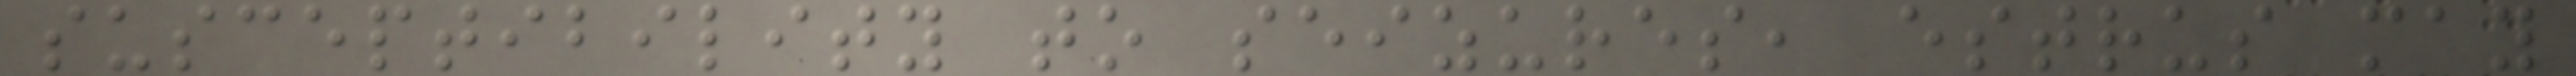susceptibility to seizures, estrus may
